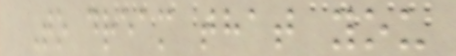To dream that you
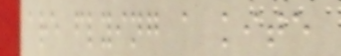are flying a kite
